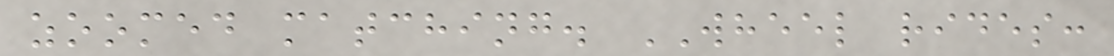zoomed matching. WHEEL rides:
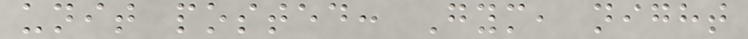unit posted: Gym, night
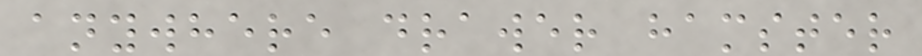anywhere drawer hamster
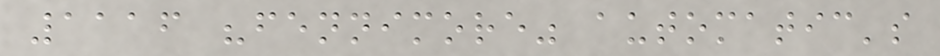1116 "fennimore" automatic's
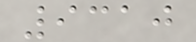9310
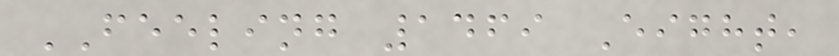FEELING 1469 Eight,
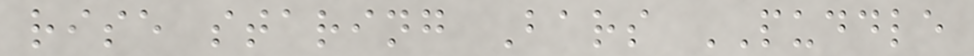rise staring Bars PUDDLE
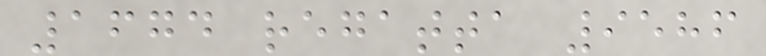1674 regatta 9586
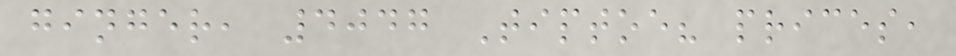ginger, 4047 Tiptoe? prices,
